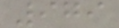979
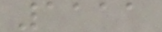1111
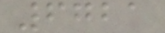6721
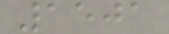1501
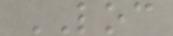LOC
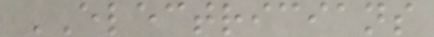ELECTRICIANS
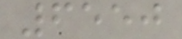6550
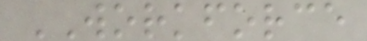WORKFORCE
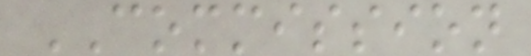COMMISSION
